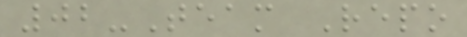02-Team Repo
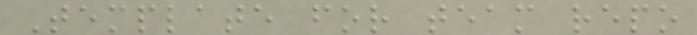Template for team repo
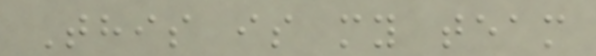This is my team
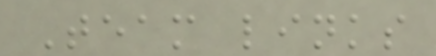Team links
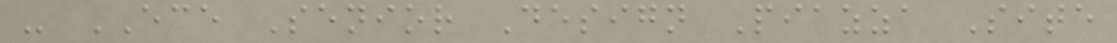- ECE Senior Design Piazza Site
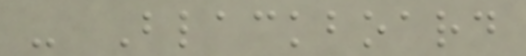- Blackboard
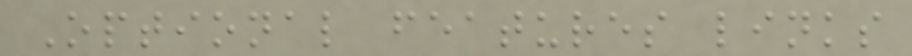Optional features links
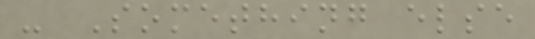- Something else
